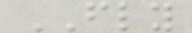FLY
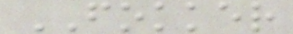FOKKER
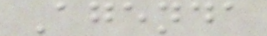Agenda
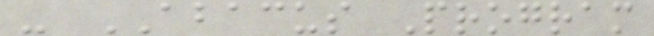- ABACUS Program
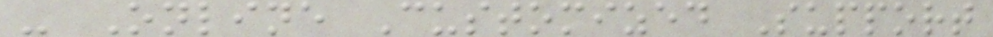- Online Customized Support
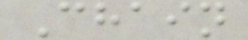Chain
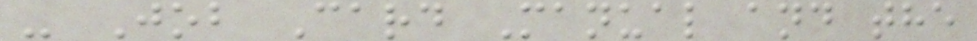- Job Card Manual and the
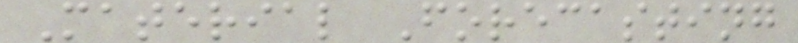Material Forecasting
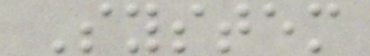System
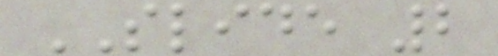SLIDE 2
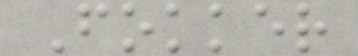Fokker
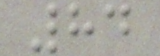84
